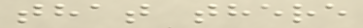that there
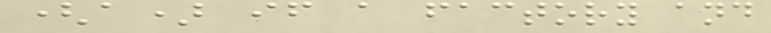(a) if a factory and
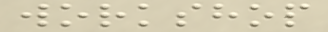workshop
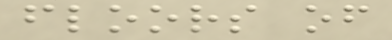floors of
